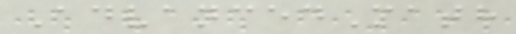AdvancedMath
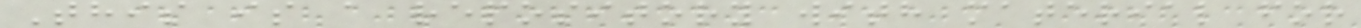This is a repository with material for
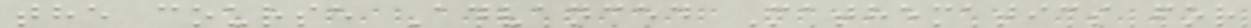the course Advanced Mathematics for
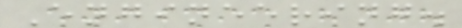Engineering.
